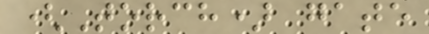(Torch) gate
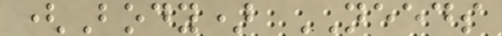(Body) NEEDS
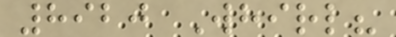8920 Whirl?
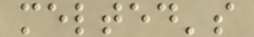melted's
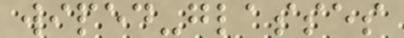wiped-glasses
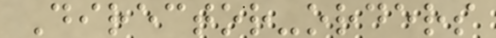Director-orders
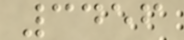3456
